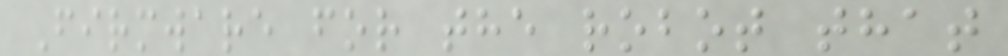Firmware for the robot that
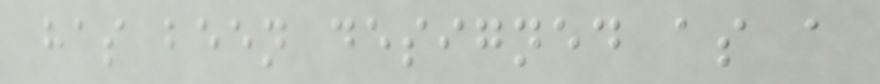has been designed as a
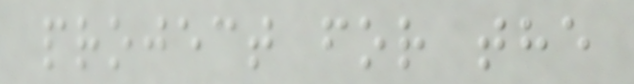project for the
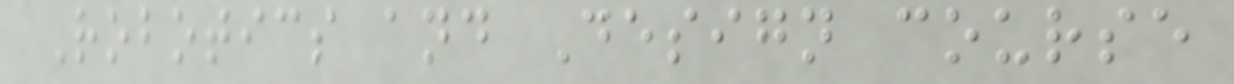Robotics and Design course
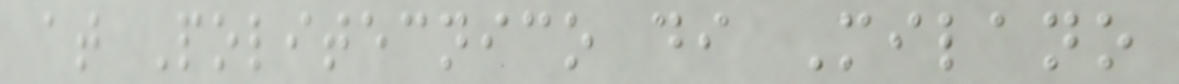at Politecnico di Milano
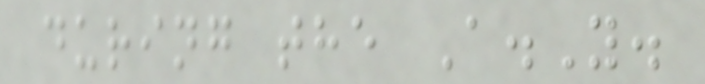during the A.Y.
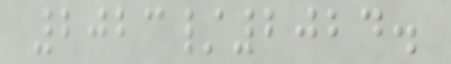2023/2024.
